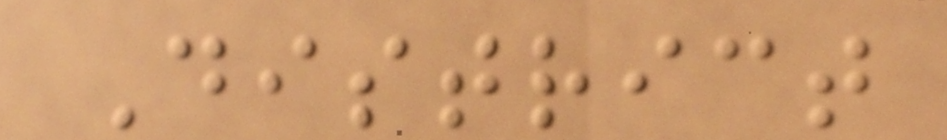District
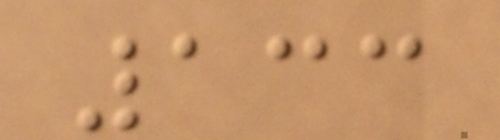133
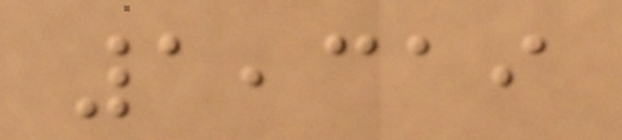1,319
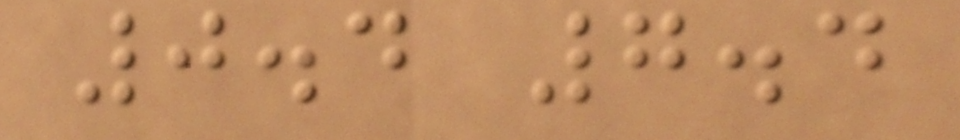0.4 7.4
